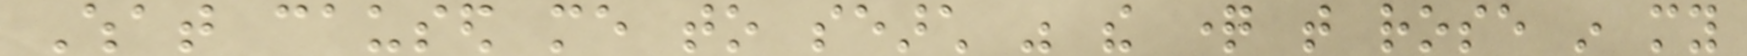What caused me to search was the question that rose in my
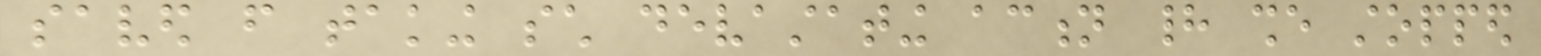saved from taking such devastating action had she stopped
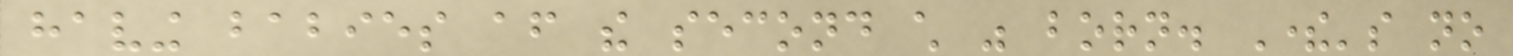having babies after the second child was born. There's no
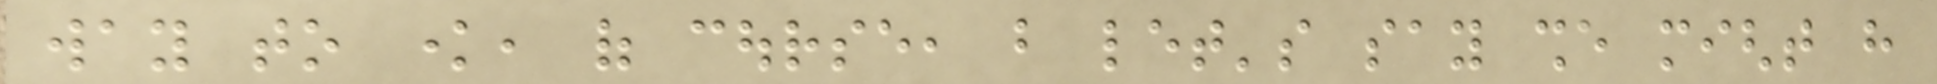way to know, of course, but let's say she might have
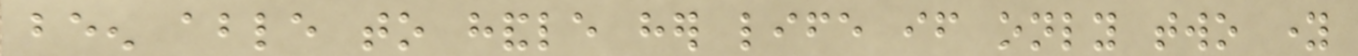been able to handle her life if only two young
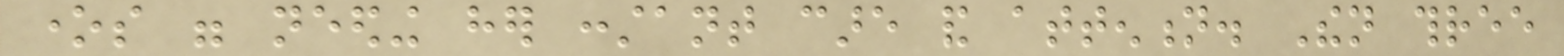ones were needing her constant care and attention. Then three
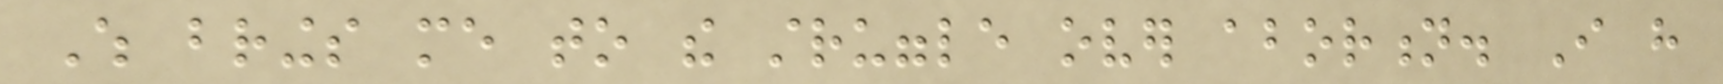Which brings me to the struggle over abortion. I have
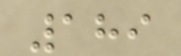189
